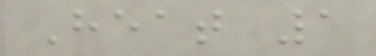Heat 1
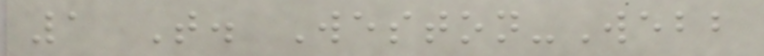1 T. Weston-Webb
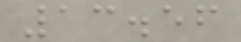13.56
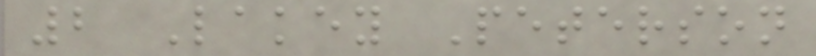2 Lakey Peterson
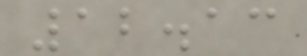12.13
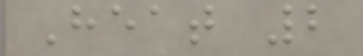Heat 2
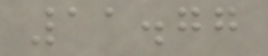11.77
